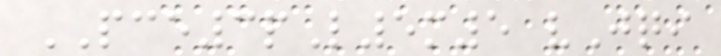PCE3pL5m5 vJqi
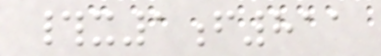#x1f811
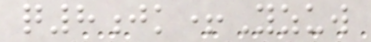q8jk+Yzuw
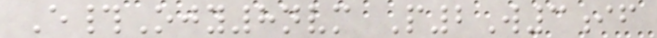E#Ojy8nvm P2W3if
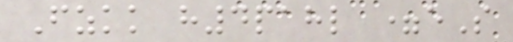Fzkk h4pahl =eS
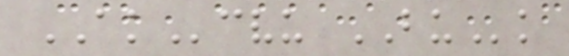AKcvu BUk
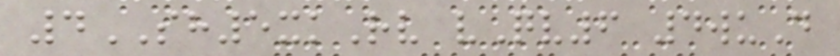4SH5xkRv vQv6 4wuD
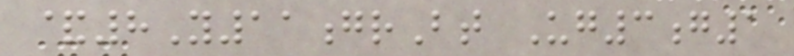&8Y11grBt Ug3g1
